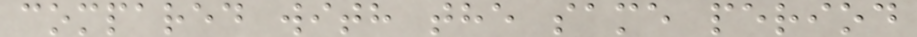compared with the same period
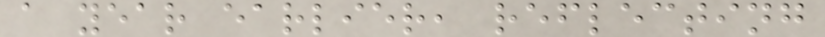a year earlier, reflecting
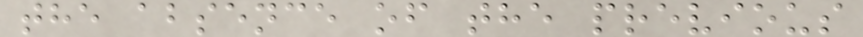the absence of the previous
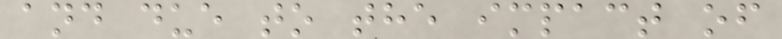and due to the impact of
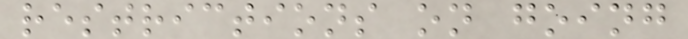restrictions on going
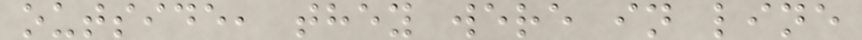outside, they were in line
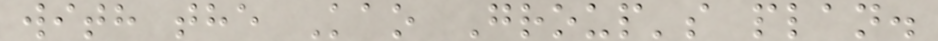with the Kao Group's plan.
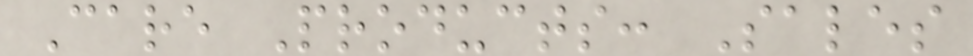Care Products: Sales
